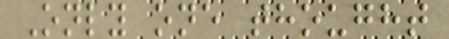Only one thought
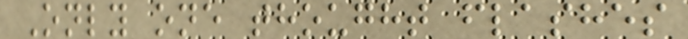Only one thought flashes
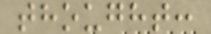thought:
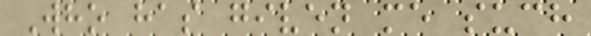Who has given me such
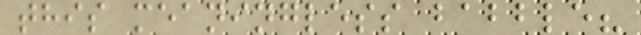this meaningless babble?
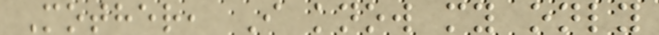Mother, I know my only
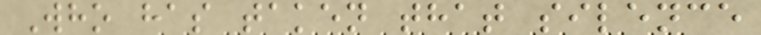Who has taken that silence
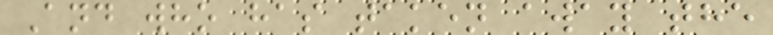And who has taken away the
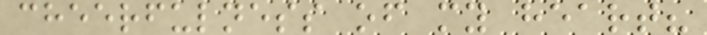cheerfulness of my heart?
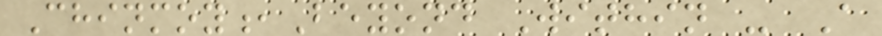Chinmoy,Beyond Within - A
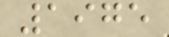1975
